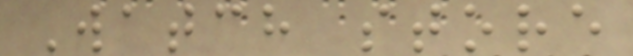Watch store
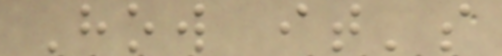How it's
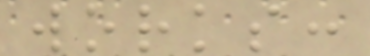works:
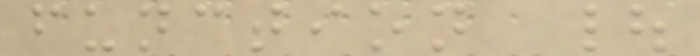function |
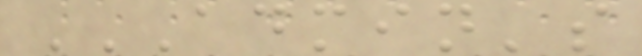ADMIN'S
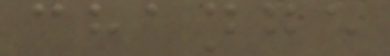change
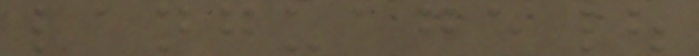language|
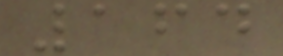164
